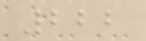222
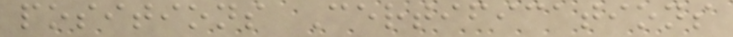positions Certifications
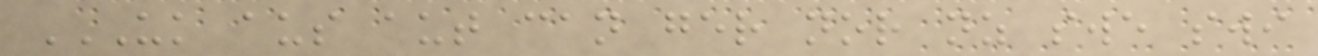UK AUS AUT CAN GER NOR NZ SWE SWI
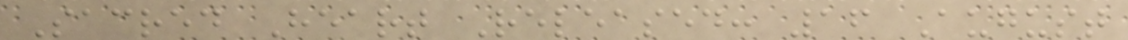Sacred Heart Released: 16 August
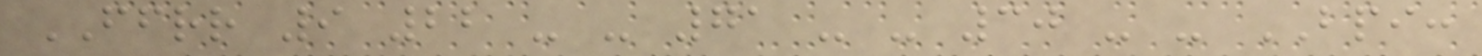FFRR 9 22 - - 71 - - 30 - - BPI:
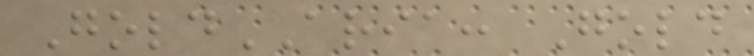GoldARIA: Gold
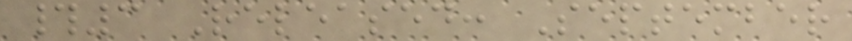#3 Released: September
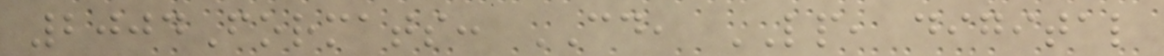2004Formats: CD, LP, digital
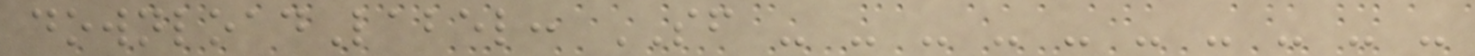downloadLabel: SF - - - - - - - - - -
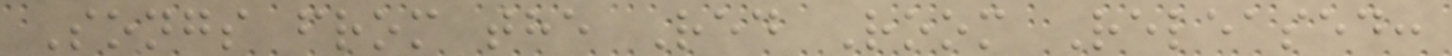Songs from the Red Room Released:
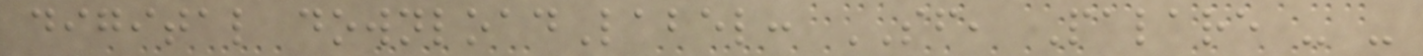digital downloadLabel: SF, Palare - -
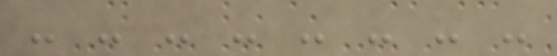- - - - - - - -
